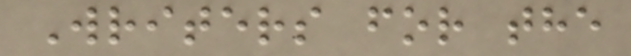Writers for the
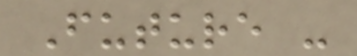Future -
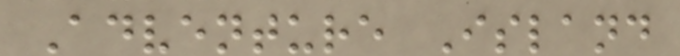Adventure Island
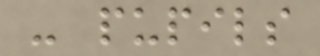- pupils
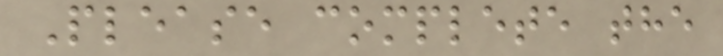Please complete the
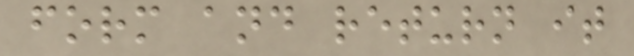form and return it
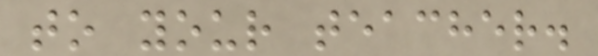to your teacher.
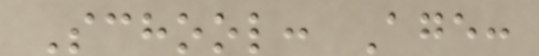School: Age:
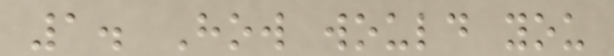1. How would you
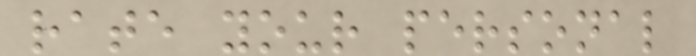rate your personal
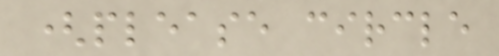(please circle
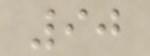90
